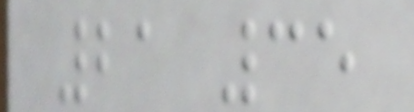21 35
